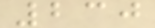230
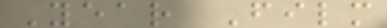Year Film
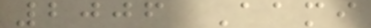2006 Aami
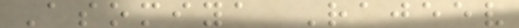Asomiya Rajeev
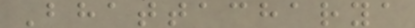Bhattacharya
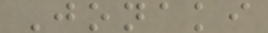Jonaki
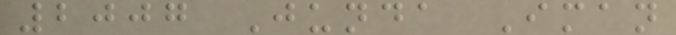2007 Junda Iman
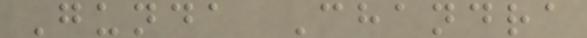Gunda Chandra
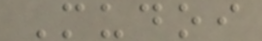Mudoi
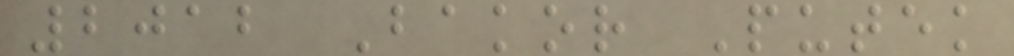2012 Bakor Putek
